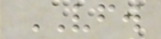VFW
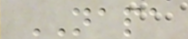NAPA
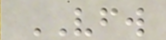VFW
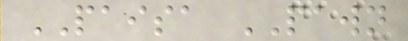PAISA PAWN
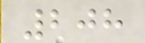208
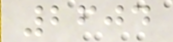2604
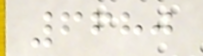6680
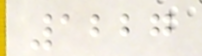1227
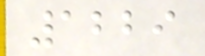1229
